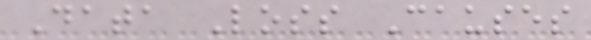Data Loss Causes
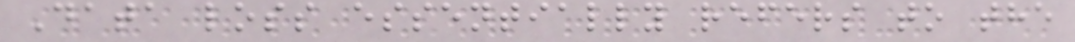Data loss essentially refers to the
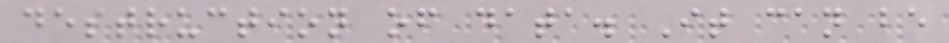destruction of data. It can be
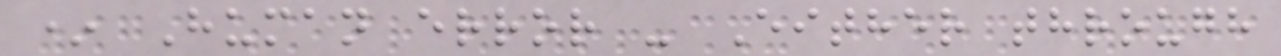* Human error - Either through
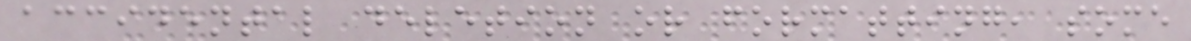accidental deletion or formatting, some
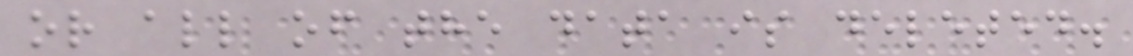or all of the data is deleted.
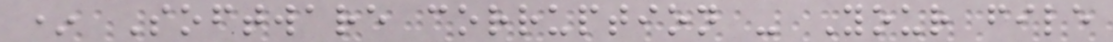* Software corruption - Your file
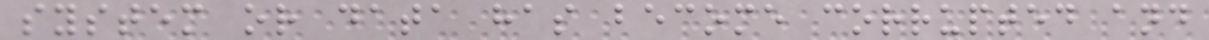system or data has become corrupted and
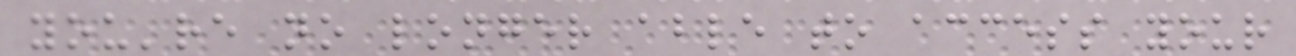you're no longer able to access your
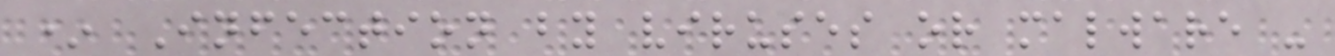* Infection by viruses or malware -
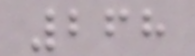268
